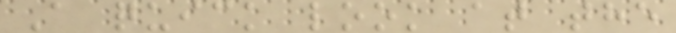A quick look at the
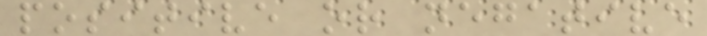positive or negative
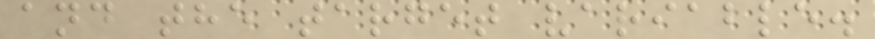and the target variable.
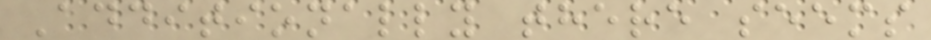Additionally there seems
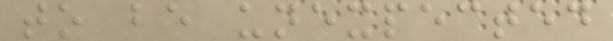to be unexpected
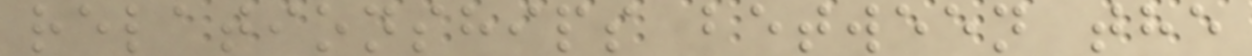relationships between the
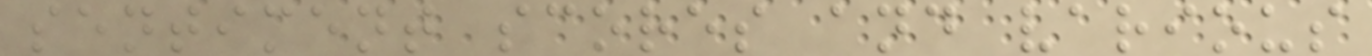sentiment scores and various
